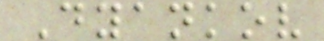Dyankov
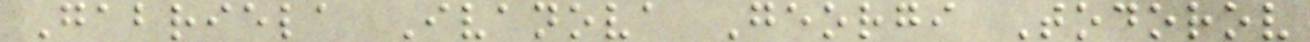Gabriela Ivanova Georgi Todorov
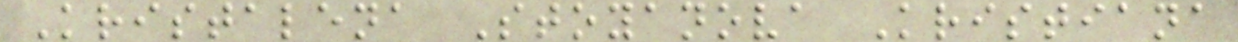Kristalena Stoyanova Kristiana
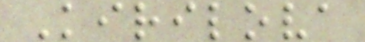Kirilova
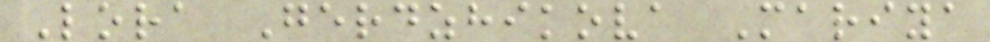Lora Gerdzhikova Mariya
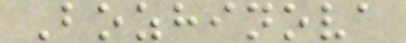Bozhinova
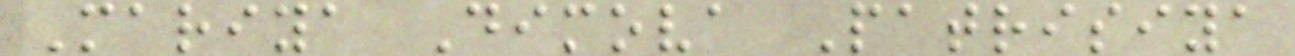Mariya Dimova Patrisiya
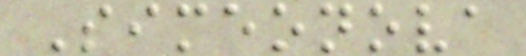Simeonova
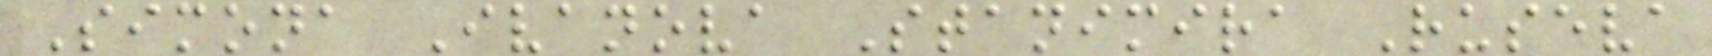Simona Ivanova Stanimira Ruseva
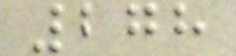278
